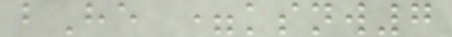bHe =ksnw7
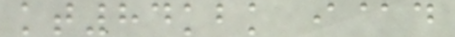kt84kbk i@d
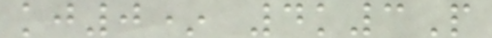kj0* 4k3P
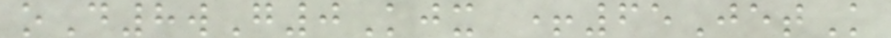oD8wG0Kjx +65JetK
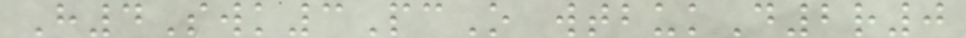H4Swk3PcO wtbukD2r0
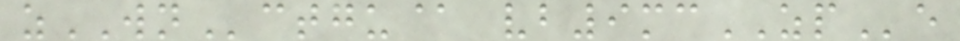zWNctgu@ vb9mcZPe
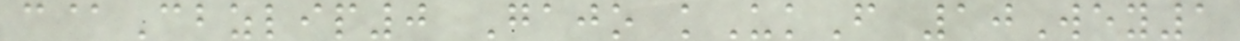c@Cbzlip0 Gajo kUkF 10Wey1
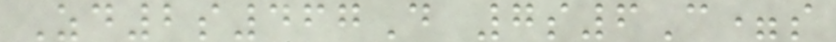Zd2s467D 7s6C=s
